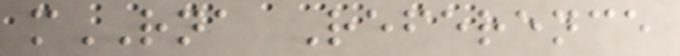mRNA Reference
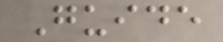Guide
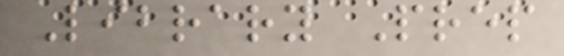Library Prep
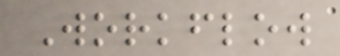Workflow
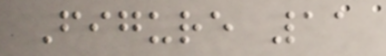Figure 11
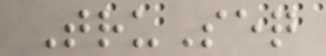TruSeq
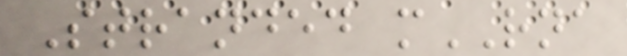Stranded mRNA
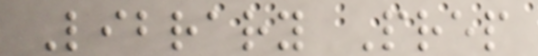Library Prep
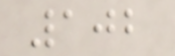102
